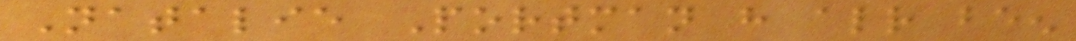Natalie Portman have already been
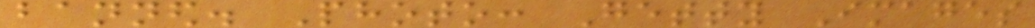banned. Photo: Getty Images
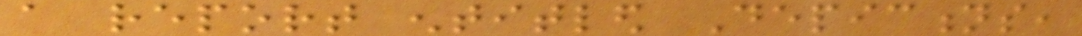a report entitled Depictions,
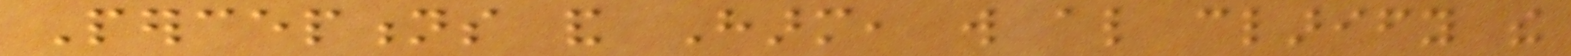Perceptions and Harm, will also clarify the
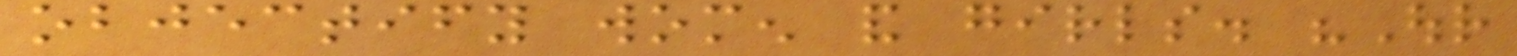objectify women and girls. "Our
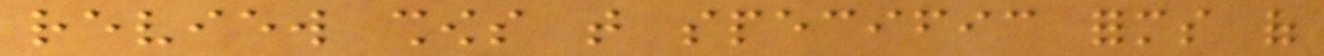review shows that specific forms of
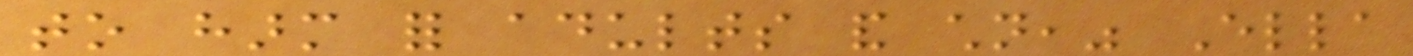to harm for adults and children," Ella
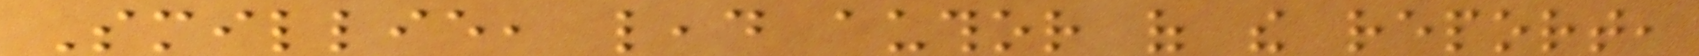Smillie, lead author of the report,
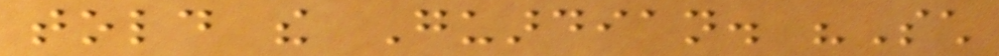told the Guardian. "Such
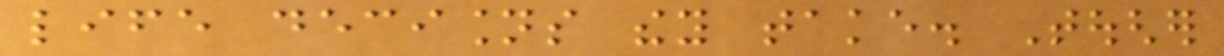life decisions they take. Tougher
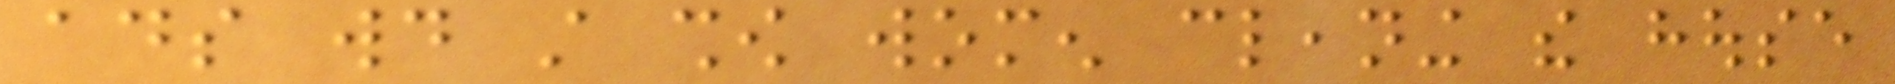ads would still show women cleaning the house
